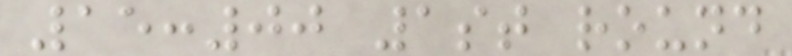15:00 1st round
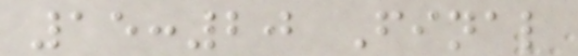15:20 Final
